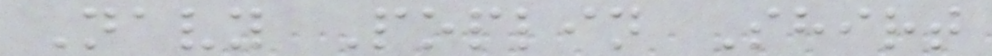Navy Poplin Shirt
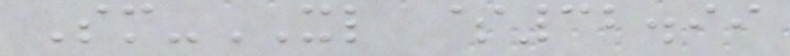Sm-XL $32.99
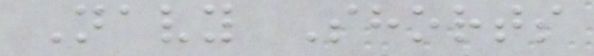Navy Shorts
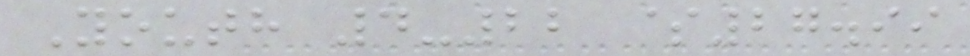Youth 4-22 $27.99
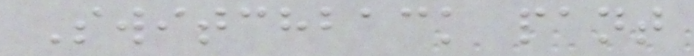Switchback pant
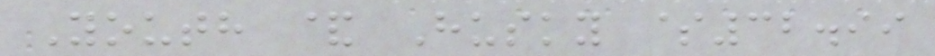Youth & Husky $32.99
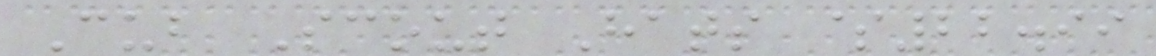Cub Scout Hats $22.99
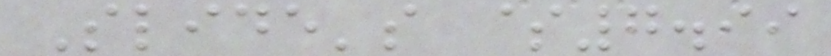Slide's $7.99
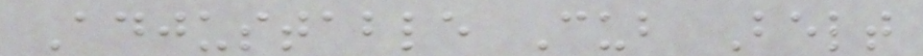Adjustable Cub Belt
